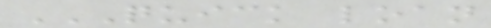QUICK LOAN
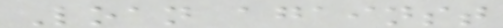Loan against
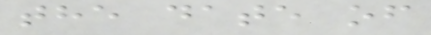the date of
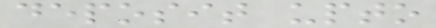deposit upto
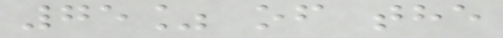75% of the
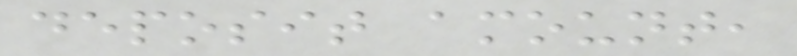deposit amount,
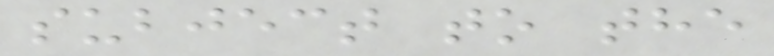subject to the
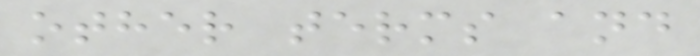other terms and
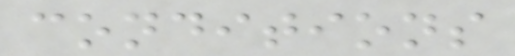conditions
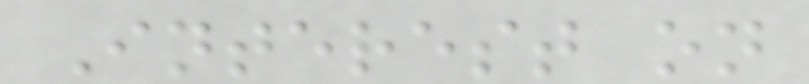Interest on
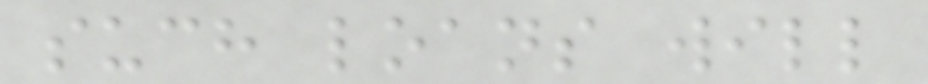such loans will
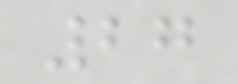27
